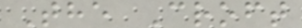The Croft
